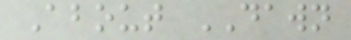About DAWN
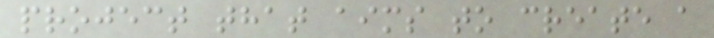project that aims to create a
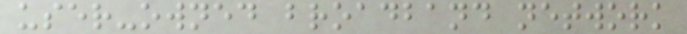user-owned broadband network
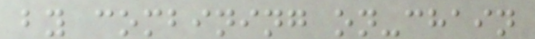by combining on-chain
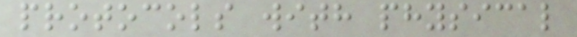protocols with physical
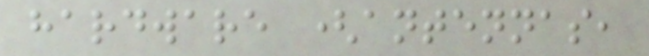hardware (antennas,
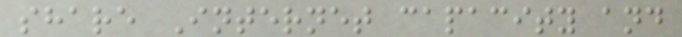share Internet capacity and
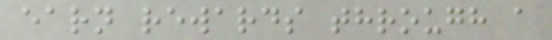earn rewards through a
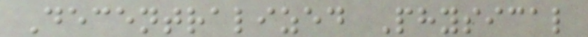Decentralized Physical
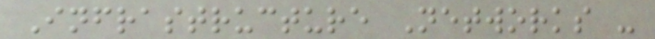Infrastructure Networks -
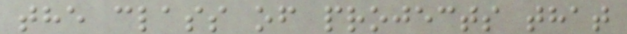the class of projects that
